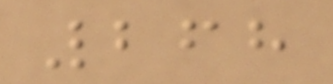268
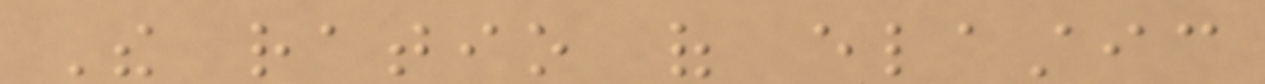The ratio of elastic
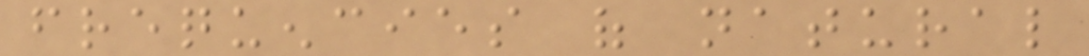frequencies of natural
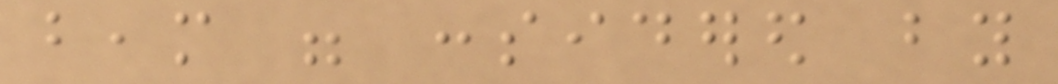beam were considered by
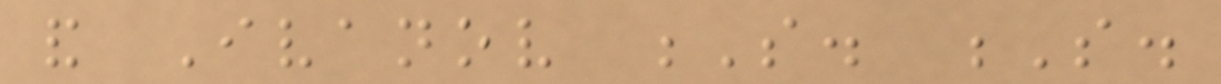and Ivanov S. S.
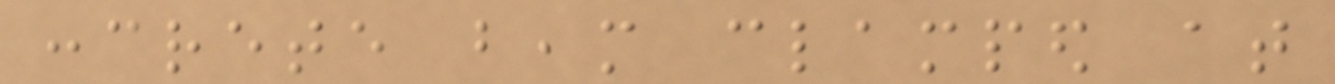concrete beam clamped at
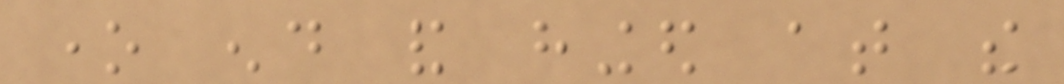one end and hinged at the
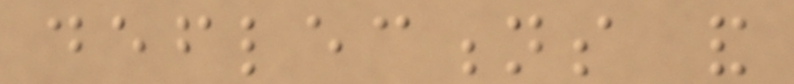deflections and
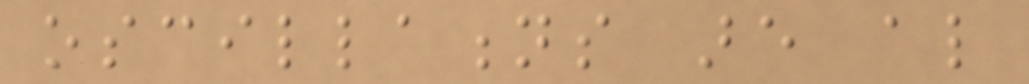oscillations are also
